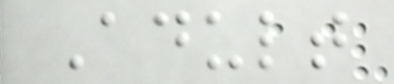Adult
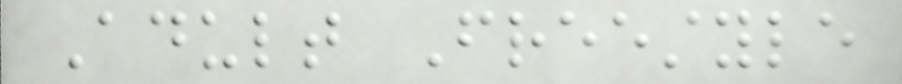Adult Freestyle
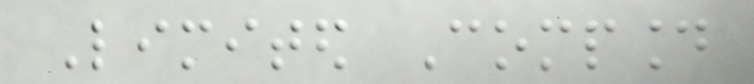Limited Compound
